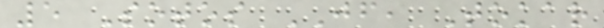5 Sotos JF, Tokar
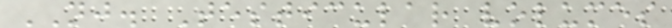NJ. Testicular volumes
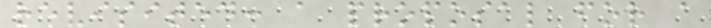revisited: a proposal for a
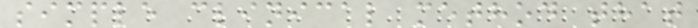simple clinical method that
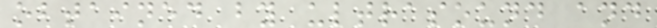obtained by ultrasound and
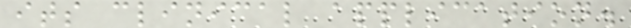its clinical application.
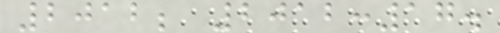2012; 2012:17.
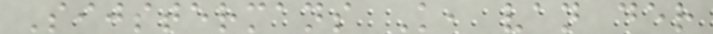Sijstermans K, van der
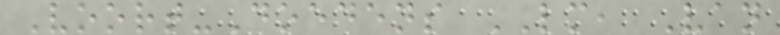Voort-Doedens LM, Van
